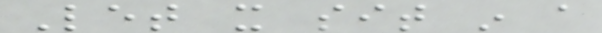Let it sit in a
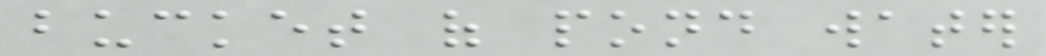bucket of pond water
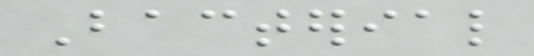Bacterial
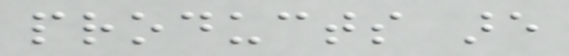products are
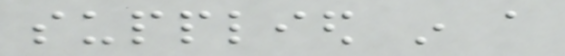supplied in a
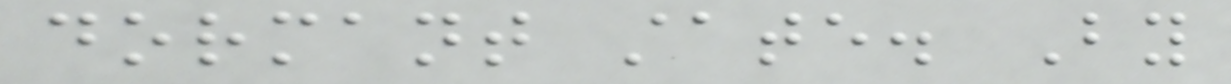dormant state. By
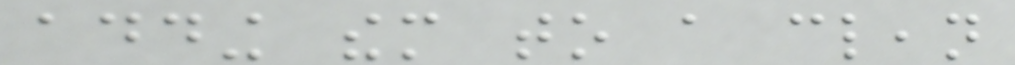adding them to a clean
